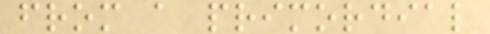from a primordial
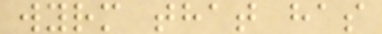wyrm that has
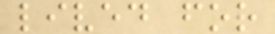lived for
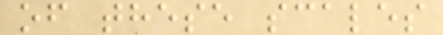of these scales
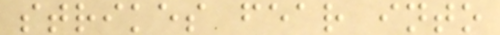strikes fear into
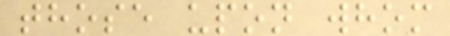those upon whom
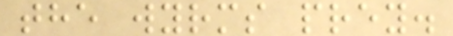the wyrms prey.
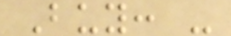Buy: -
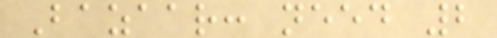Bazaar: need 2
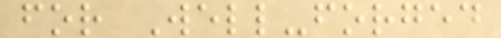for Well-forged
